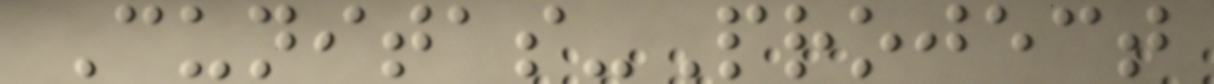Cunitas-Project
